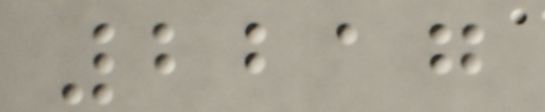2217
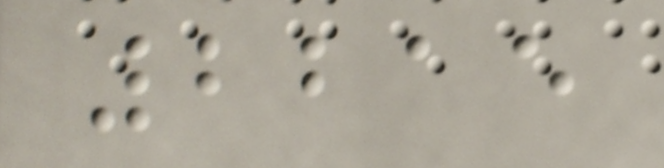2215
